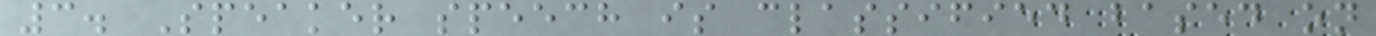3. Speaker speech is classified based on
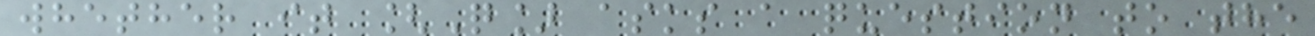whether it [Q] asks a question to the
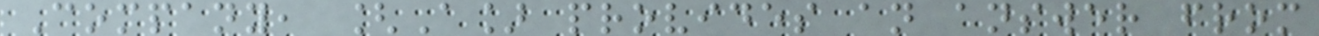Company, [A] provides an answer from
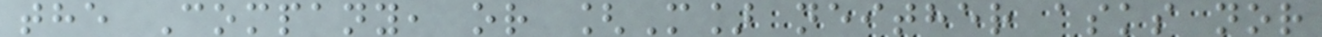the Company, or [M] neither asks nor
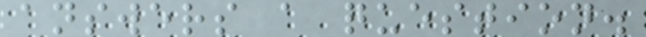answers a question.
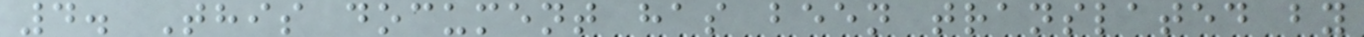4. This document has been translated by
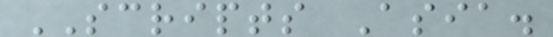SCRIPTS Asia.
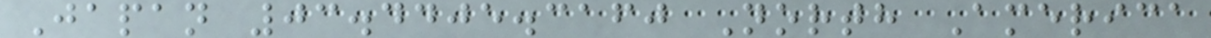Japan 03.4405.3160 North America
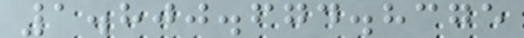1.800.674.8375
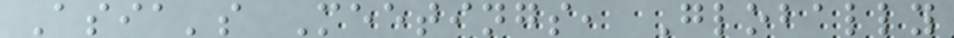Asia's Meetings, Globally
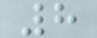8
